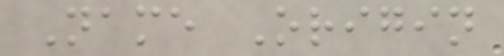Name Origin
